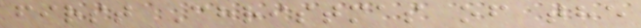first Christmas of the
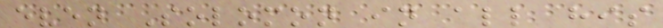even Solomon in all his
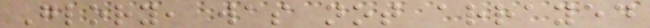Glory, was not arrayed
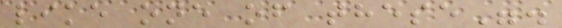like one of these".
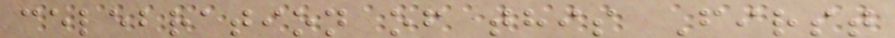celebration of this First
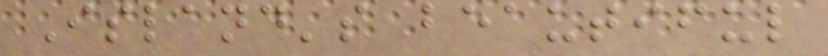Island's beautiful
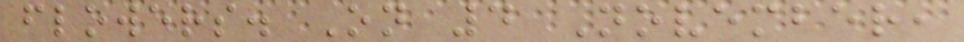flowers. On 4 November,
